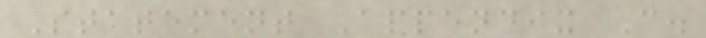Statement Appendix C.
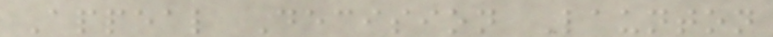Appeal Decision Launton
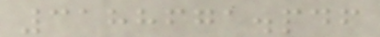3188671.pdf
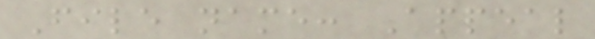File name: Appeal
